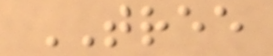TREE
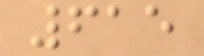615
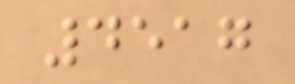4517
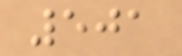501
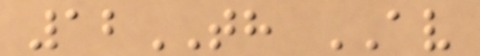12TH AV
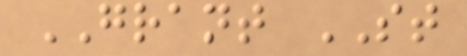GRANT ST
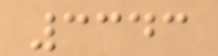3343
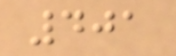401
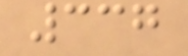337
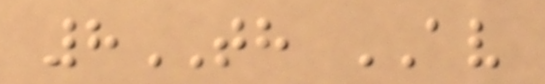8TH AV
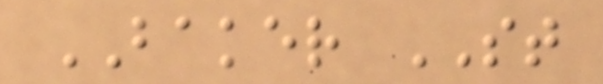BAKER ST
